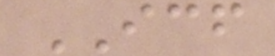ICF
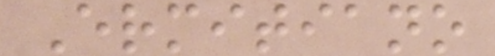Ermitiano
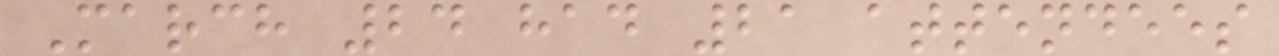March 24 had 21 attendees
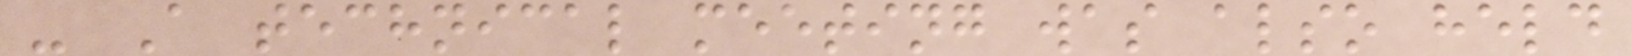- A technical meeting was also held
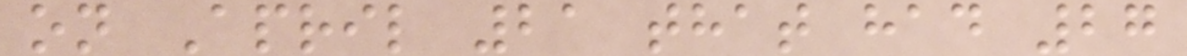on April 21 that had 27
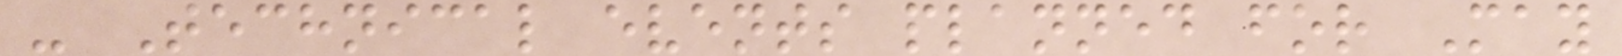- Technical events planned for May
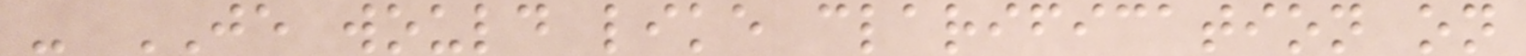- JE would like clarification on
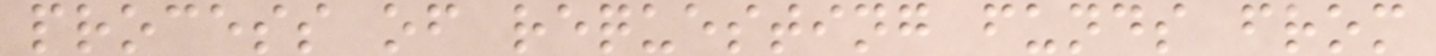process of requesting funds from
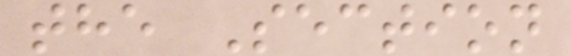the Section
